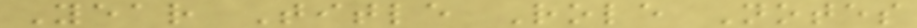Year Title Role Notes
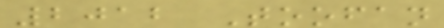2012 Toofan
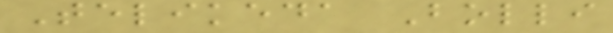Telikeda Bolli
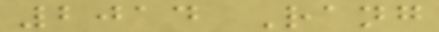2014 Rang
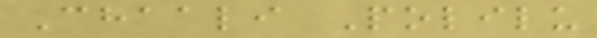Chaali Polilu
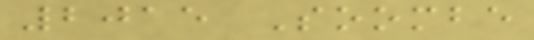2015 Soombe
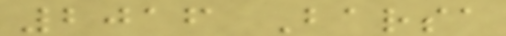2016 Barsa
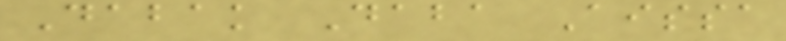Dabak Daba Aissa
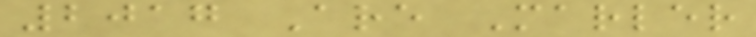2017 Are Marler
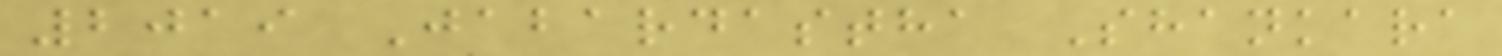2019 Jabardastha Shankara
